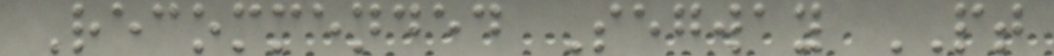Recommended Segway PT
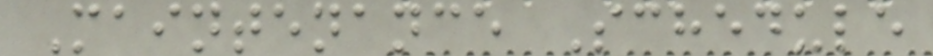Maintenance Schedule
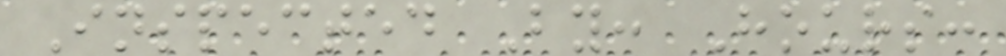Inspected By: Hours:
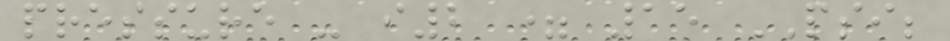pressure - i2 = 15 PSI;
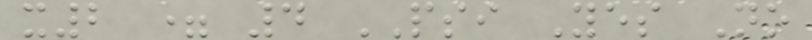x2 = 4 PSI Yes No
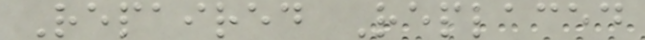Repaired Replaced
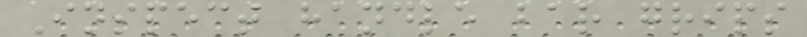Inspect handle bar grips
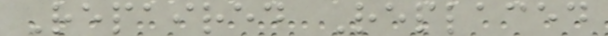Repaired Replaced
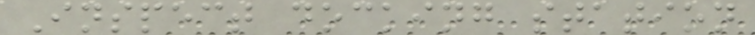Inspect docking station
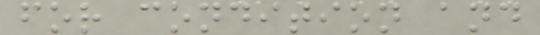for condition and
